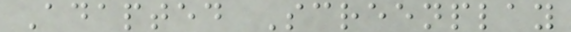Adapted Screenplay
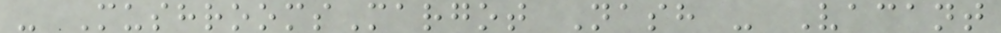- MushroomsMargot Nash - Vacant
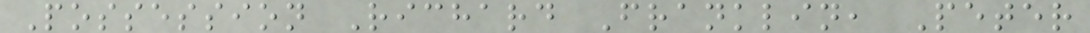Possession Richard Franklin, Peter
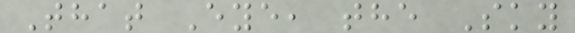That Eye, the Sky
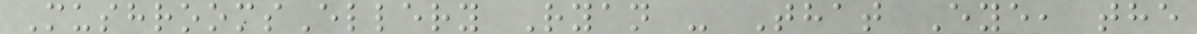MushroomsEllery Ryan - That Eye, the
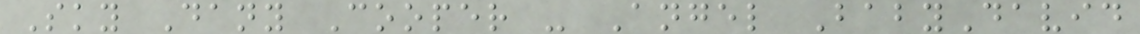Sky Dany Cooper - Angel BabyDavid
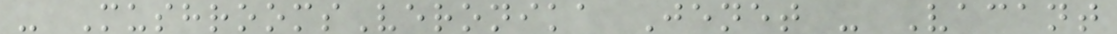- MushroomsVeronika Jenet - Vacant
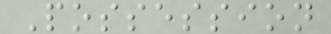Possession
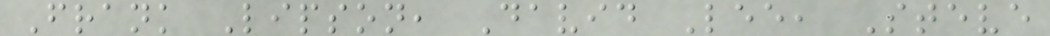Frank Lipson, David Lee, Steve
